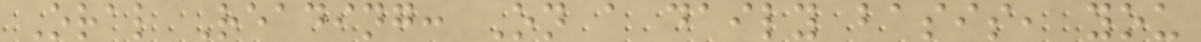Oral Reading: On a daily basis, you
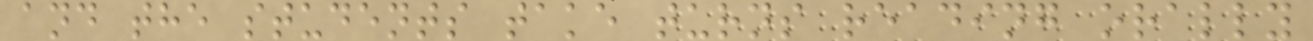and the students take turns reading orally
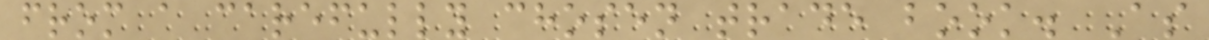from a carefully chosen trade book. As
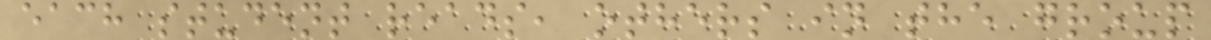each student reads, others in the group
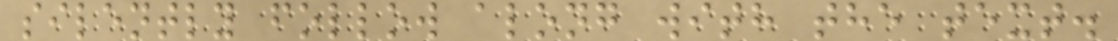silently follow along with the text.
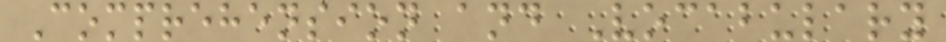Comprehension and Vocabulary
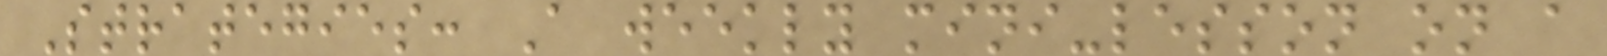Strategies: A weekly mini-lesson on a
